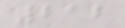212
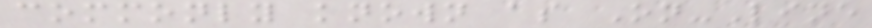commonly known as On-Line
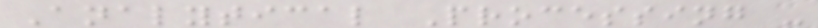Analytical Processing -
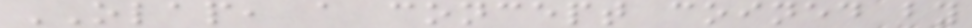OLAP, a concept coined by
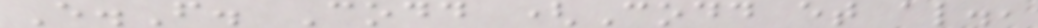E.F. Codd (Codd et al.,
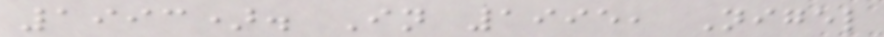1993). In 1995, Nigel
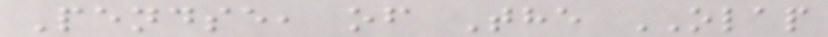Pendse, of The OLAP
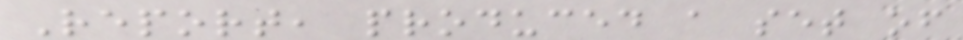Report, produced a set of
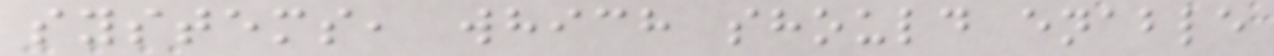systems, which should enable
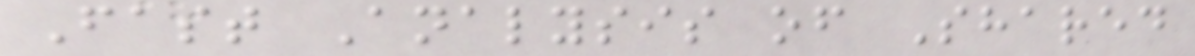Fast Analysis of Shared
